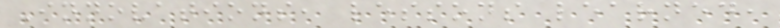Innovations, lessons learned,
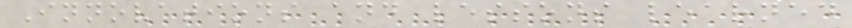Innovations and lessons learned
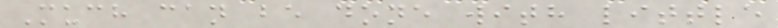Much can be done with little
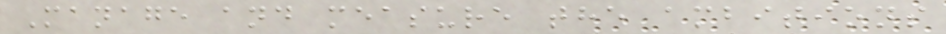Manage and measure the ambitions
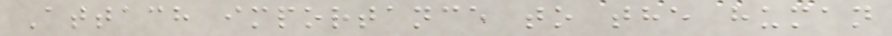Attach importance to the human
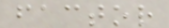factor
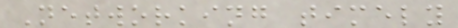Networking timely
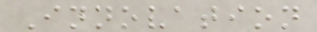Innovation
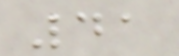41
